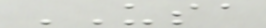USA
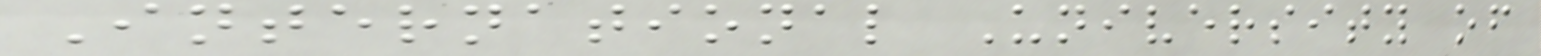International University of
